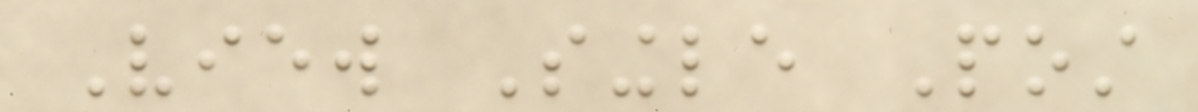View Single Post
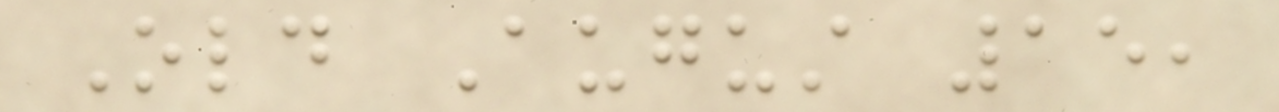Old August 15,
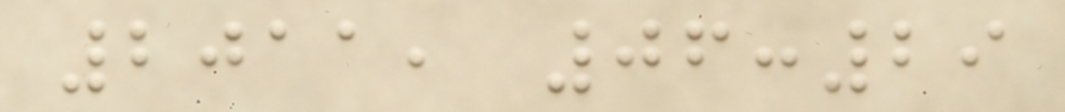2011, 06:29
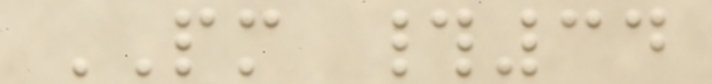PM #34
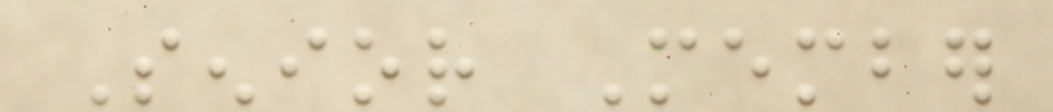Senior Member
